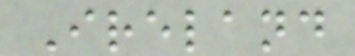Ireland
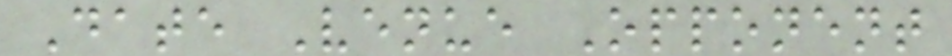Date Venue Opponent
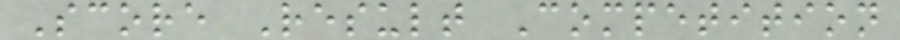Score Result Competition
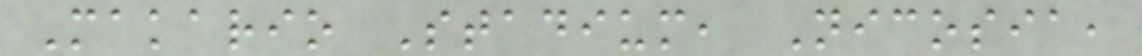Makario Stadium, Nicosia,
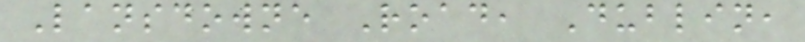Lansdowne Road, Dublin,
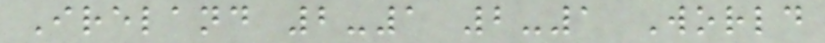Ireland 2-1 2-1 World
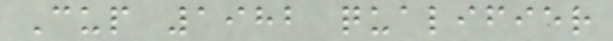Cup 1982 qualifier
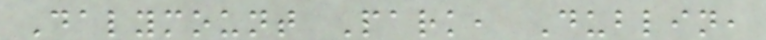Dalymount Park, Dublin,
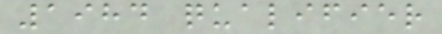1984 qualifier
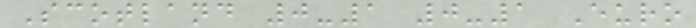Scotland 0-1 0-1 Euro
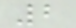2
